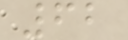62
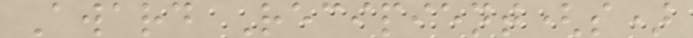Award Recipient(s)
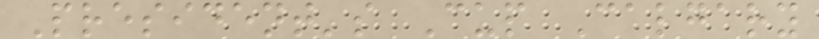President's Cup Calgary
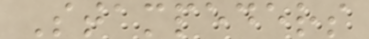Stampeders
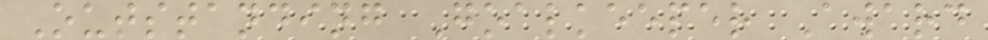Outstanding Goalkeeper Award
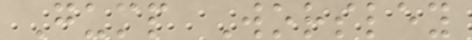Gump Worsley
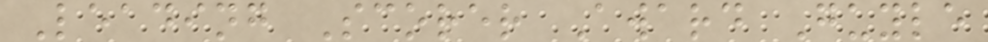Leading Scorer Award Guyle
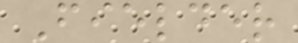Fielder
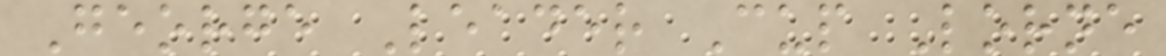George Leader Cup Lorne
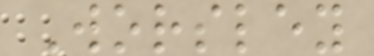Worsley
